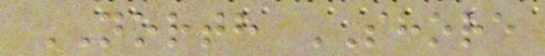NORTH SHORE
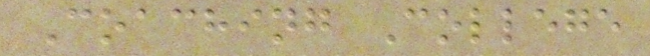Coaching College
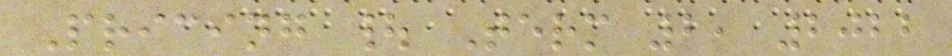Pricing | Term 2, 2022
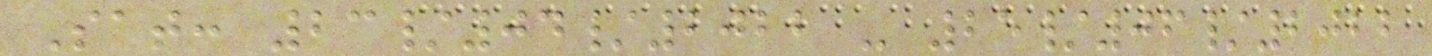Sat: 23/04/2022 - 25/06/2022
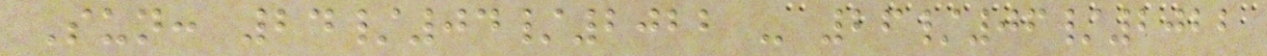Sun: 24/04/2022 - 26/06/2022
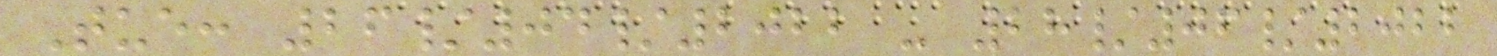Tue: 26/04/2022 - 28/06/2022
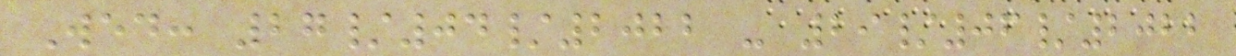Wed: 27/04/2022 - 29/06/2022
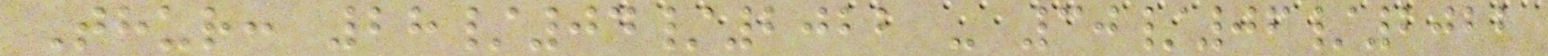Thur: 28/04/2022 - 30/06/2022
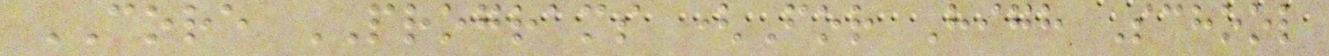CORE PROGRAMS (For High School
